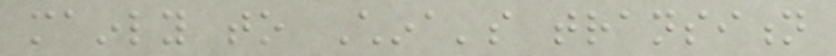mainly to China's transition
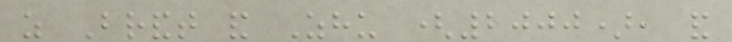as Brandt and Zhu (2000), and
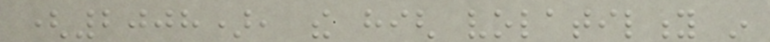(2008), the high volatility in
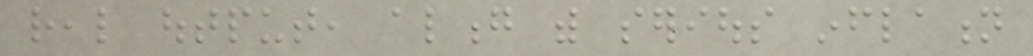real output, along with serious inflation
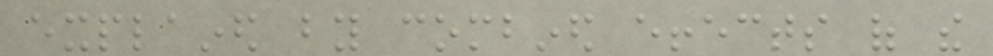explained by combined effects of the
